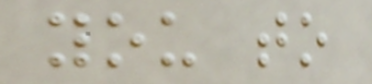you to
